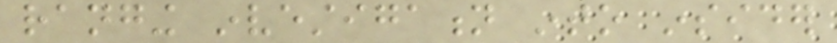ranging investigation into insider
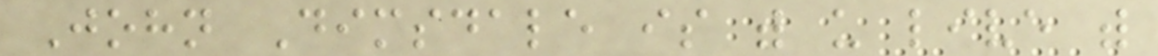John Dimsdale is with us live with
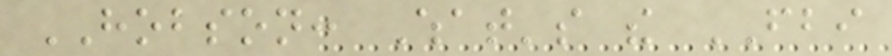HOBSON: What's the FBI
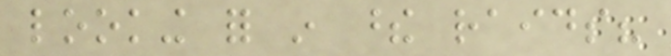looking for in these raids?
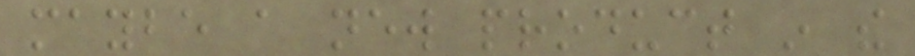maybe a new product in the
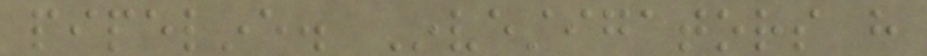pipeline. Investigators have
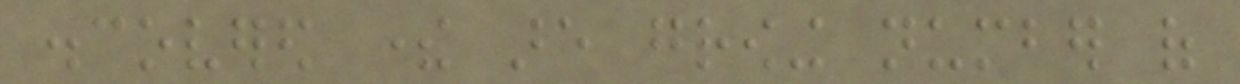discovered there are growing number of
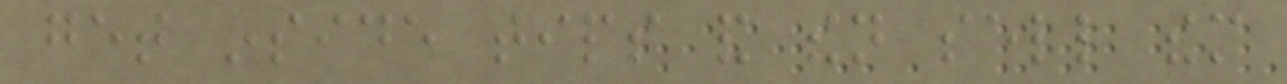get inside tips and then sell them
